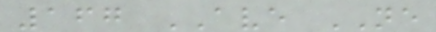167 AVE NE
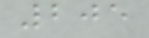205
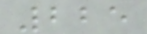225
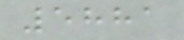5881
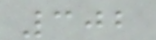302
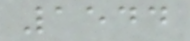1544
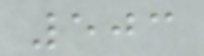503
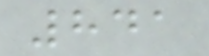841
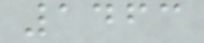1463
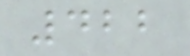422
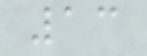13
